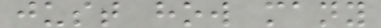just how many
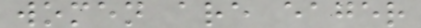women are eager
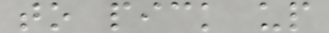to pick up
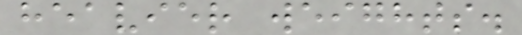heavier weights.
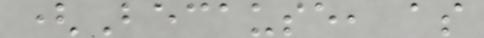(Because, as
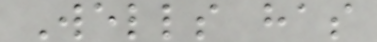Wells has
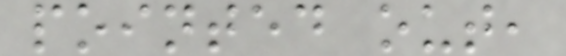pointed out,
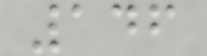146
